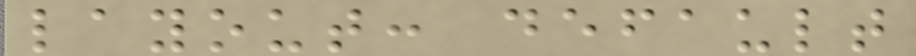layout: default
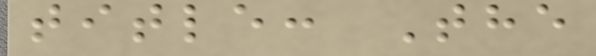title: The
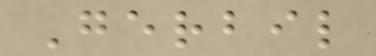Gerbil
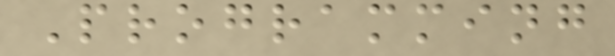Programming
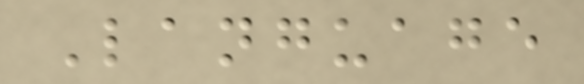Language
